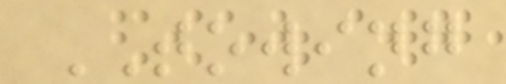TOWING
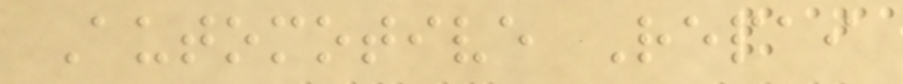Automotive Repai
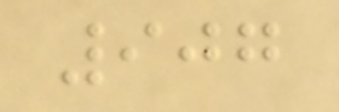907
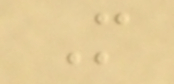M
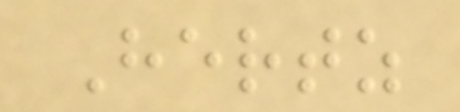Hertz
